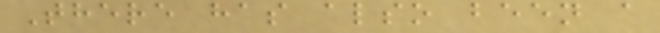There has also been a
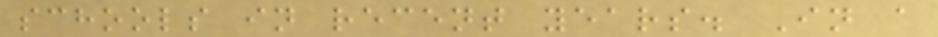schools in recent years. In a
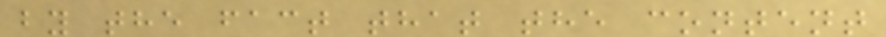by the fact that the content
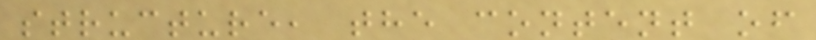structure, the content of
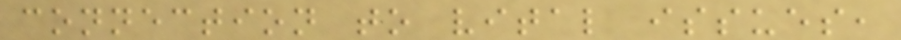connection to vital issues,
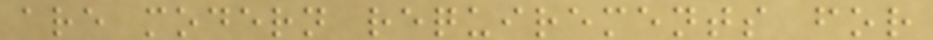are modern requirements for
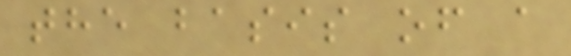the basis of a
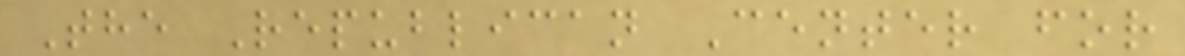The Republican Center for
